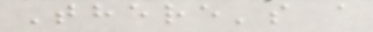There's a
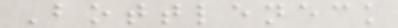Bottleneck
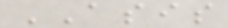ASIS
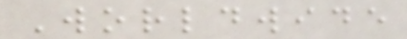Worldwide
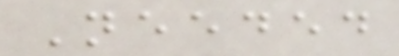Needed
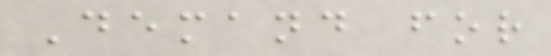Demand for
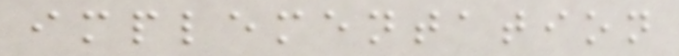implementation
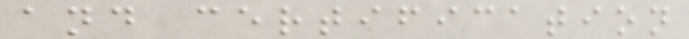and certification
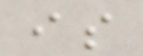is
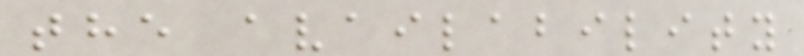the availability
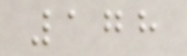178
